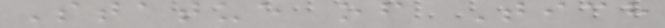Statue of Tich
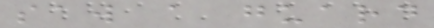saw a guard
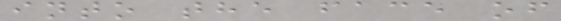into the face of
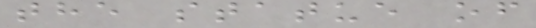the statue of
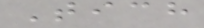Tich
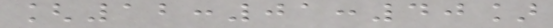[12:01:40]
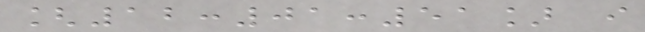[12:01:51] i
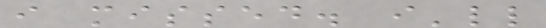i missed. i'll
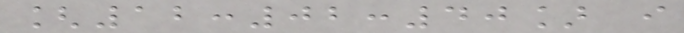[12:02:40] i
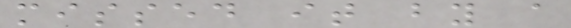missed it by a
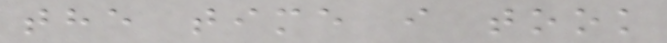the time i took
